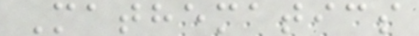Mathematics
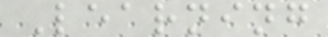Learning
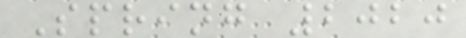Spring 2020
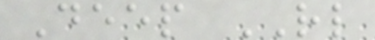Deep RL
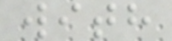with
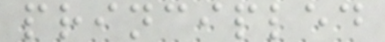principled
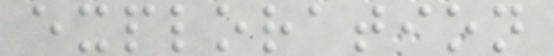exploration
